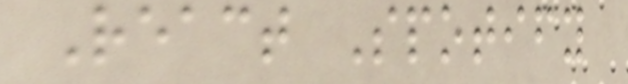React Spotify
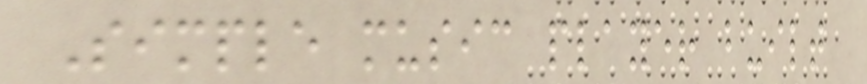Simple music player built
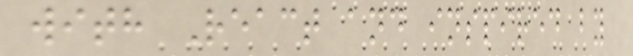with React and inspired by
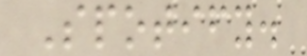Spotify.
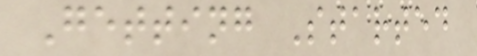Getting Started
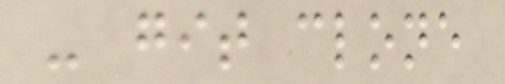- git clone
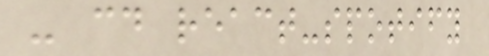- cd react-spotify
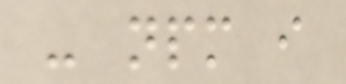- npm i
